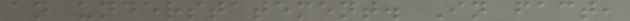an understatement. In fact,
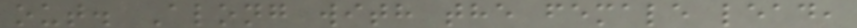out. Along with the female lead,
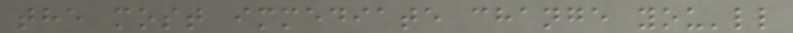the most immediate change you'll
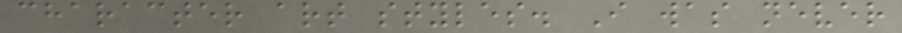character art styles. I was never
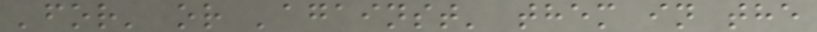'for' or 'against' them in the
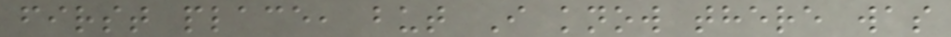first place, but I know there was
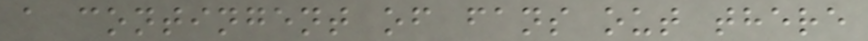a contingent of fans out there
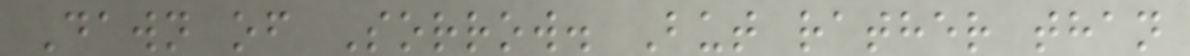Dawn of Sorrow. But rather than
